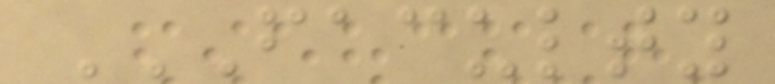FACULTY
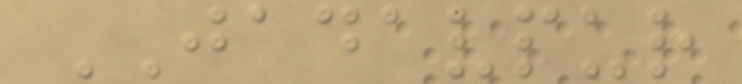JADAVPUR
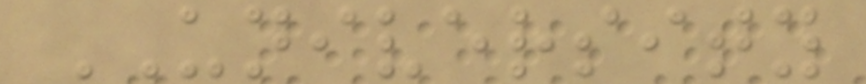UNIVERSITY
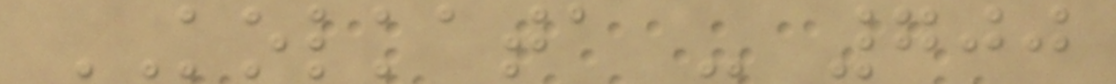KOLKATA - 700
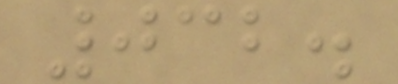032.
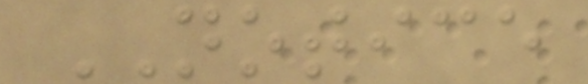NOTICE
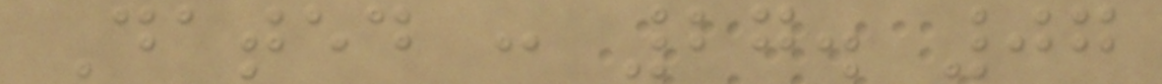Dated : 27. 07
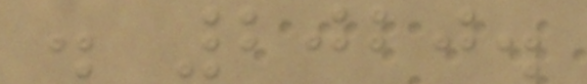. 2020.
